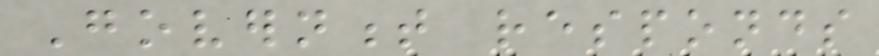Government responds
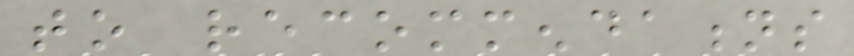to recommendations
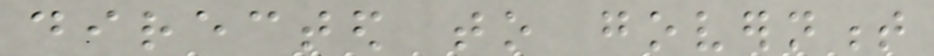directed to government
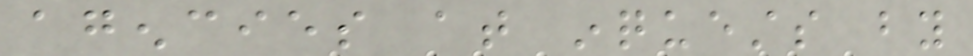agencies at inquests by
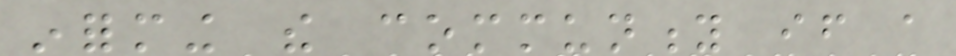informing the community if a
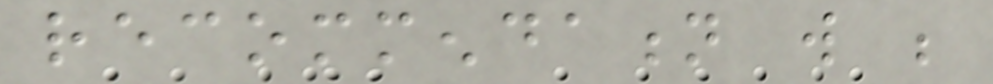recommendation will be
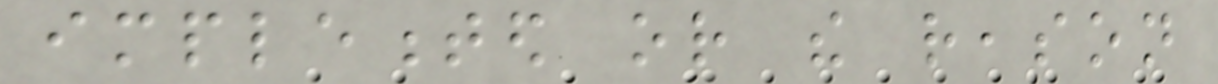implemented or the reason
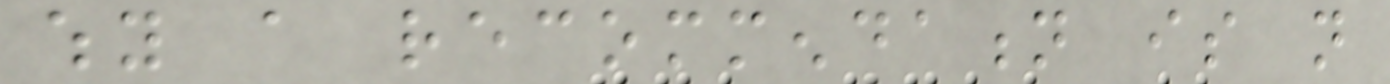why a recommendation is not
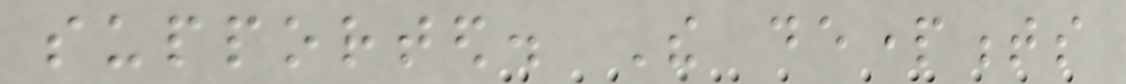supported. The departments
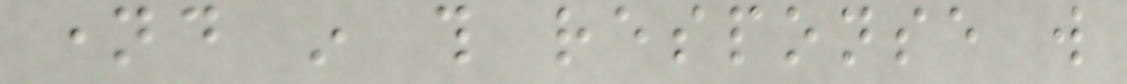named in this response will
